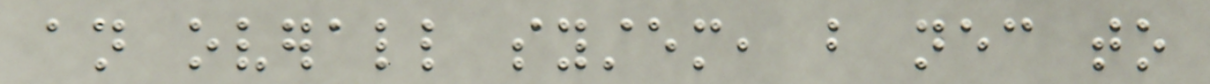an overall system, but necessary to
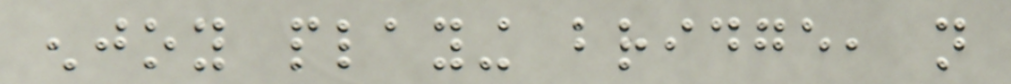enjoy playing bridge, not
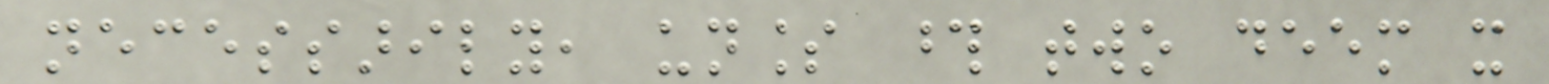necessarily, unless those two deem it
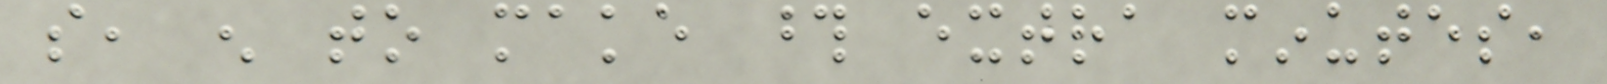so, enough to make those extra minutes,
